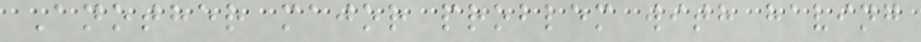Another major problem with having
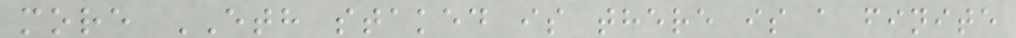more ETH staked is there is a finite
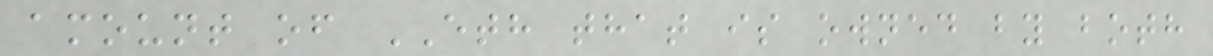amount of ETH that is owned by both
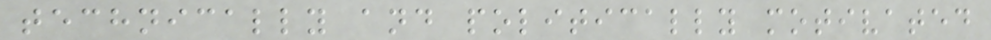technically and politically motivated
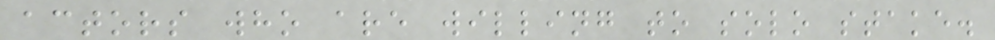actors who are willing to solo stake.
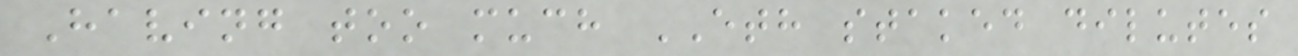Having too much ETH staked dilutes
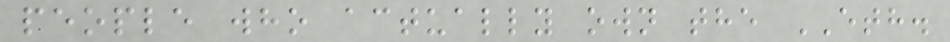people who actually own the ETH.
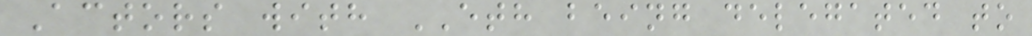Actors with ETH being delegated to
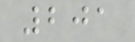201
